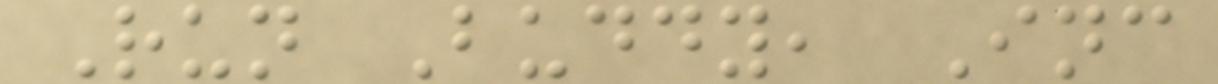Run Buddy, Inc
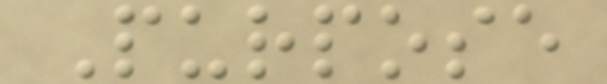Purpose
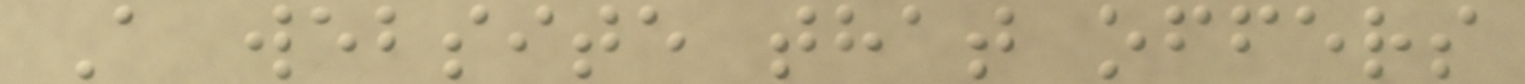A website that offers
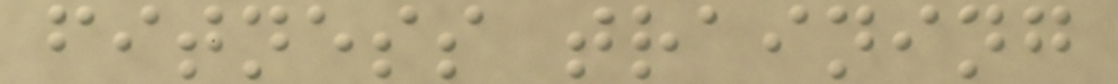fitness training
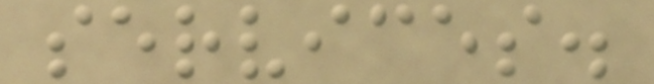services.
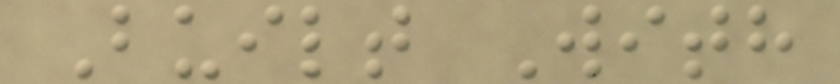Built With
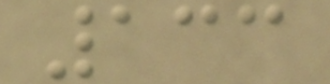133
